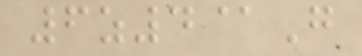6z4@G
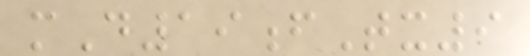mD19fTx9
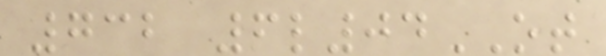732 6l04OT
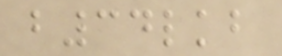b34lkb
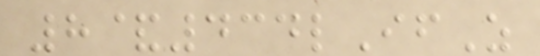8&434lIfZ
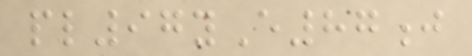pl97yE87j
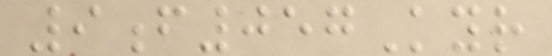9f057Kyr
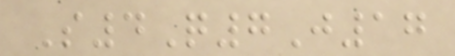S4Q7J17
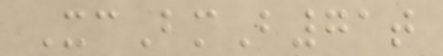XcBmB71t
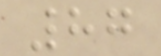87
